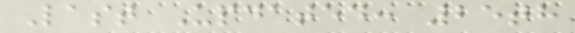Last Updated: 25th
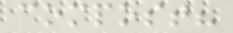compost?
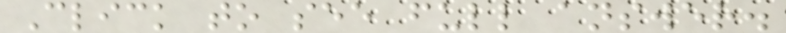Click to see full answer.
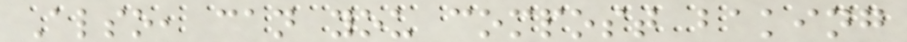Also, can you compost baking
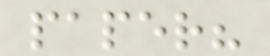paper?
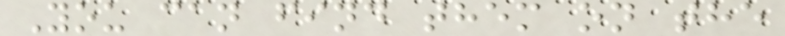You can find them on the
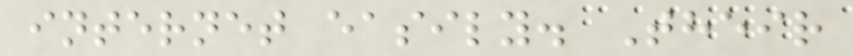internet easily. Their
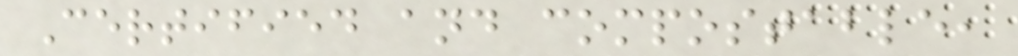Certified and compostable,
